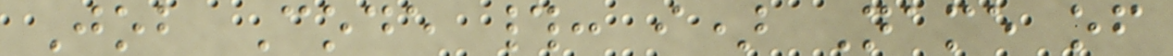Job Code #: i) Name of
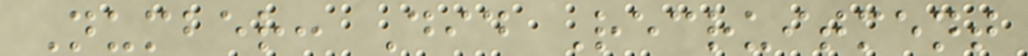Number: Did Recruitment
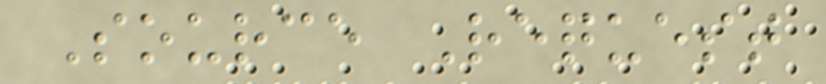Source Request
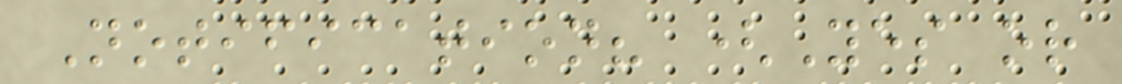Notification? (Yes or
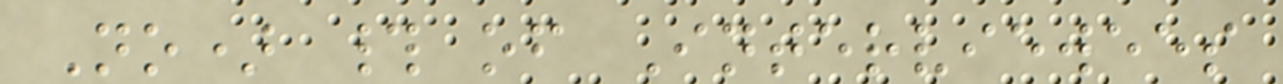No) # of Interviewees
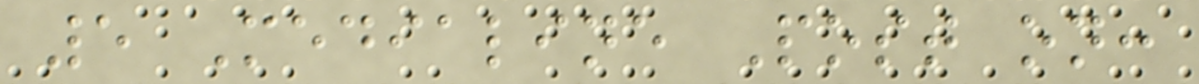5 Medialine Post on:
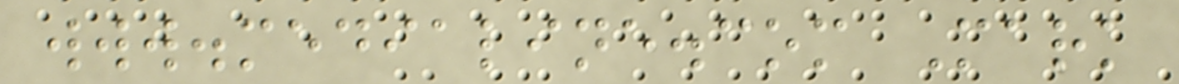www.medialine.com Mark
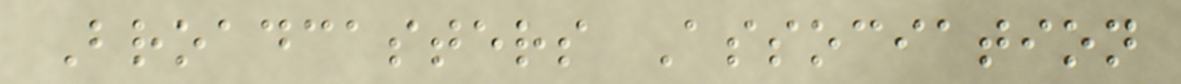Broadcasters Association
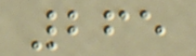265
